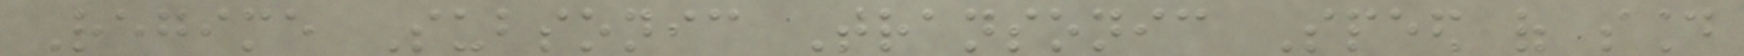Regime Subsonic Transonic Speed of sound
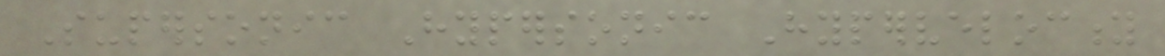Supersonic Hypersonic Hypervelocity
